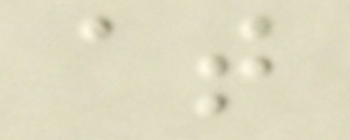at
